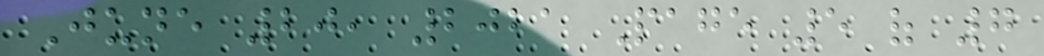June 20, 2021 Page 5 of 7
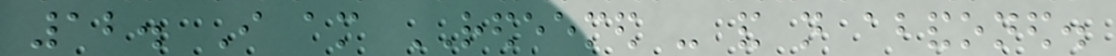12. I am REDEEMED - and not abandoned.
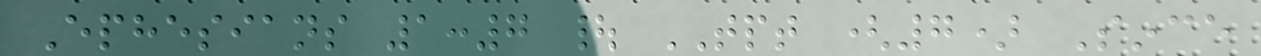Ephesians 1:7 | TPT (7) Since
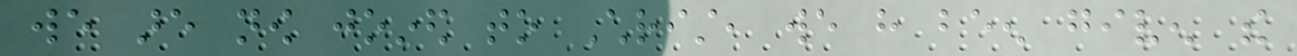we are now joined to Christ, we have been given the
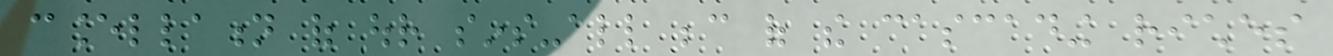cancellation of our sins-all because of the cascading riches
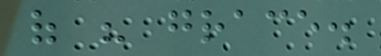of his grace.
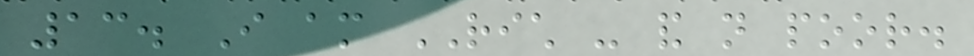13. I am RICH - and not poor.
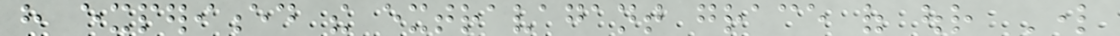have experienced the extravagant grace of our Lord
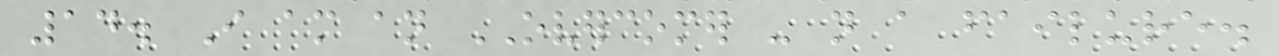14. I am an OVERCOMER - not a failure.
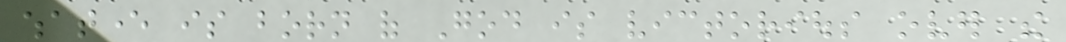whatever is born of God is victorious over the
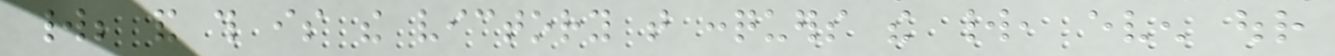world; and this is the victory that conquers the world, even our
